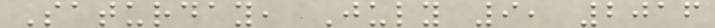Saturday, July 9, 2016
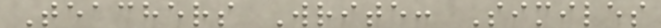Teachers Write: Similes
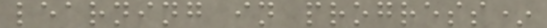learning in progress*
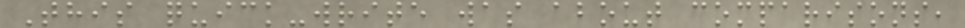This quick-write was about comparisons,
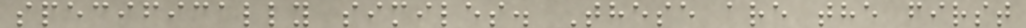specifically similes. These are the first
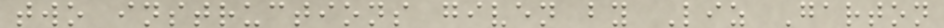two instructions given by Liz Garton
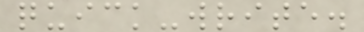quick-write.
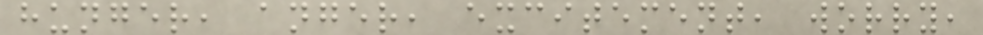hunger, anger, excitement, worry,
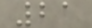21
